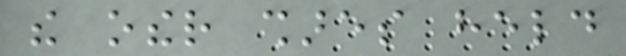the other shares held
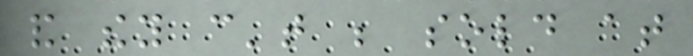and they can't be sold at
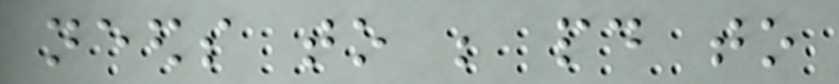needs to be paid to
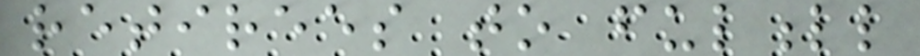retirees to fulfull
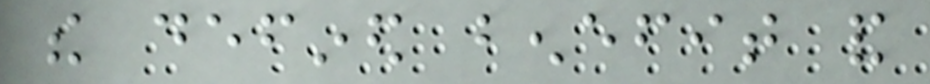the defined benefit and
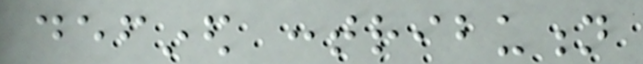defined contribution
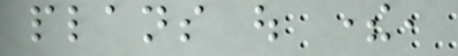plans out there,
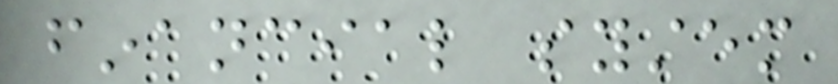financial system
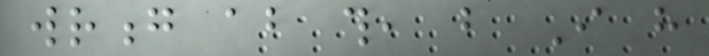wrong about this, but I have
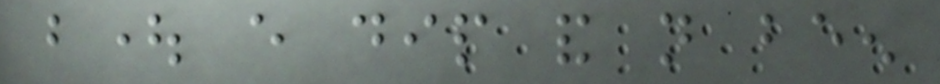bought every dip and not been
